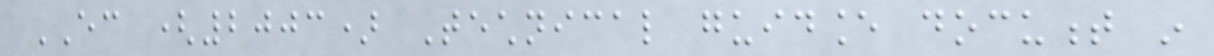EC (2003) Technical guidance document in
